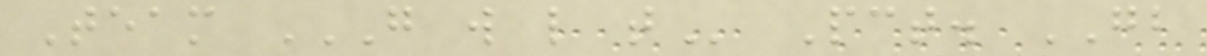Team G W L T Pct. GB
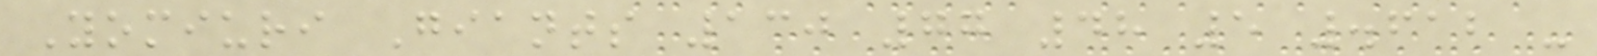Yomiuri Giants 130 77 48 5 .612 -
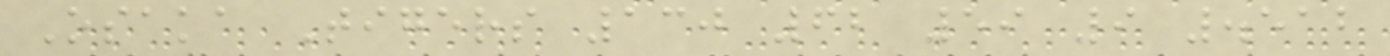Osaka Tigers 130 62 59 9 .512
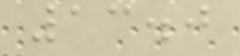13.0
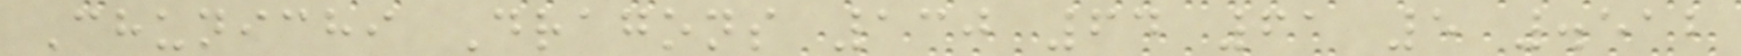Chunichi Dragons 130 64 61 5 .512
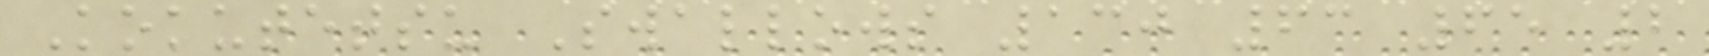Kokutetsu Swallows 130 63 65 2
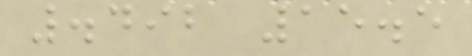.492 15.5
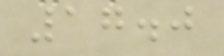17.0
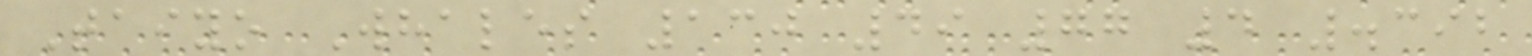Taiyo Whales 130 49 77 4 .392
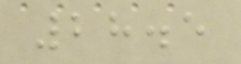28.5
